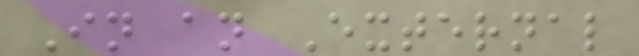In an External
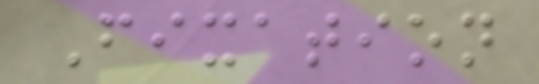Fixation
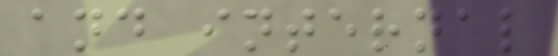and internal
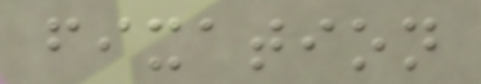fixation
